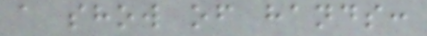a show of hands:
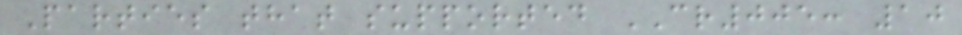Parties that supported CR005: 10
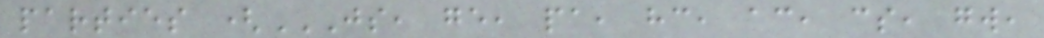parties (JS, GE, PA, HC, AC, CS, GW,
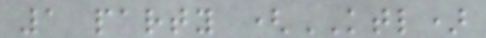1 party (KTL)
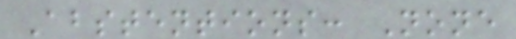Abstentions: None
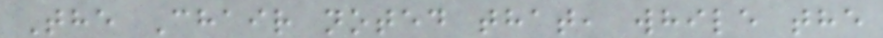The Chair noted that, while the
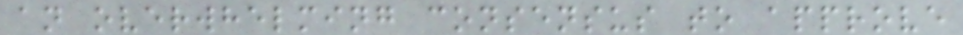an overwhelming consensus to approve
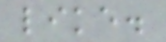like.
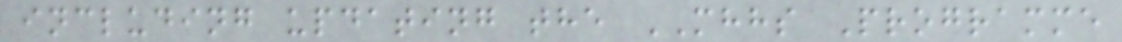including updating the MHHS Programme
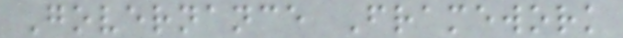Governance Framework
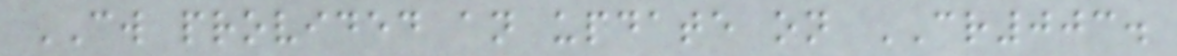CW provided an update on CR003.
